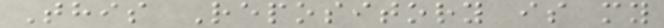This Repository is my
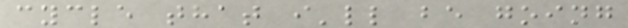cycle that i'll be going
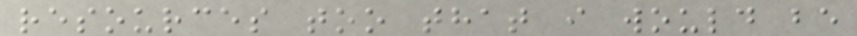resources too that i would be
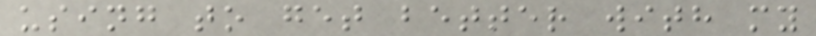using to get better with my
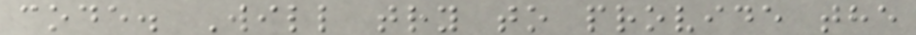code. Will try to provide the
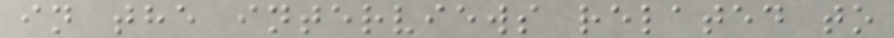in the interviews related to
